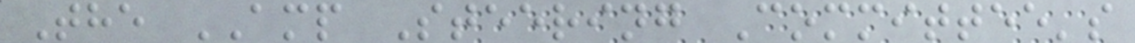The AMP Steering Committee's
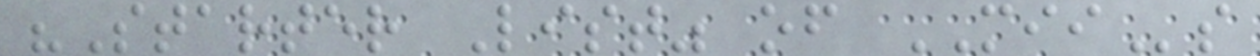"Starter List" of MIIs
